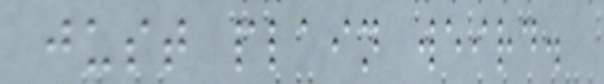just plain weird.
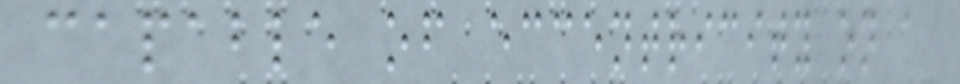capable of eccentricity on a
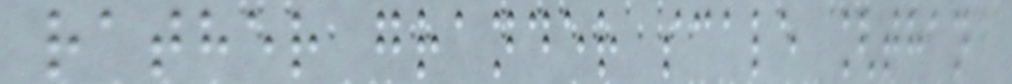rather grander scale [than
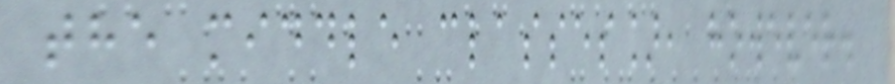the middle classes], however.
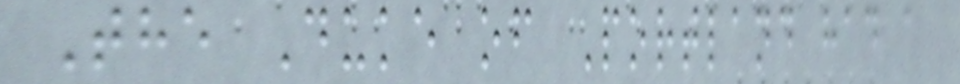The Duke of Portland had a
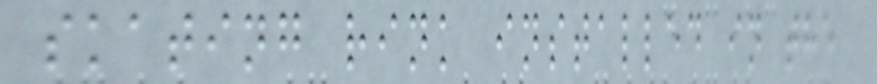skating rink installed in the
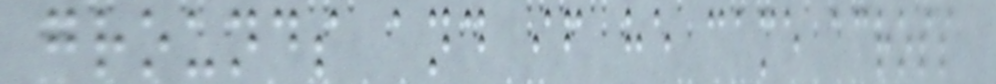grounds and if he came across
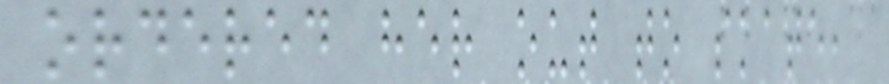ordered her out to skate,
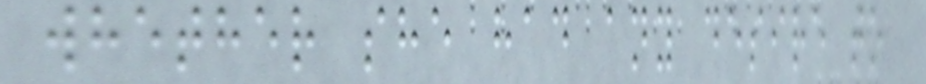whether she had any desire to
